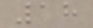18
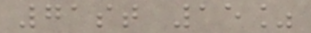71st 15%
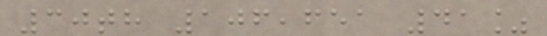30th 106,651 41%
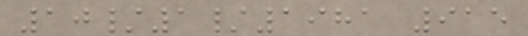10/1/1981 915
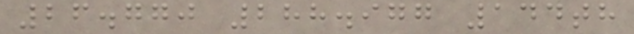26.770 288.977 144th
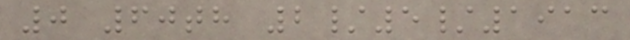0 60th 2/5/1913
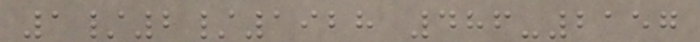1/2/1928 486-2157
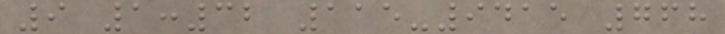9 1:32 115-9415 768
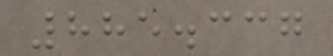885.337
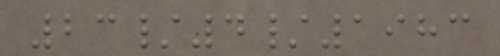23/4/1983
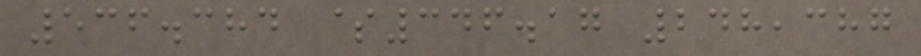536.384 $346.17 248,387
